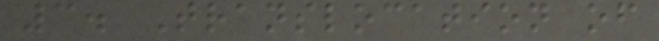3. Translocation of
